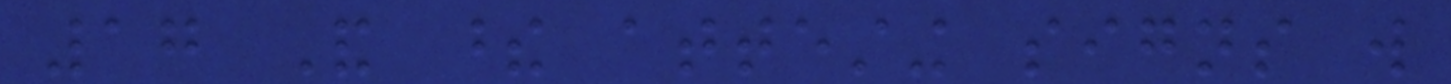17 And these attesting signs will
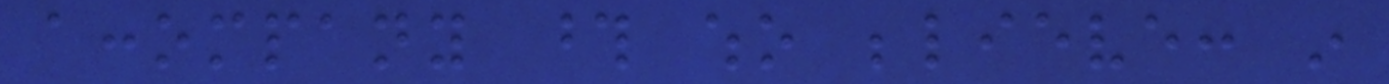accompany those who believe: in
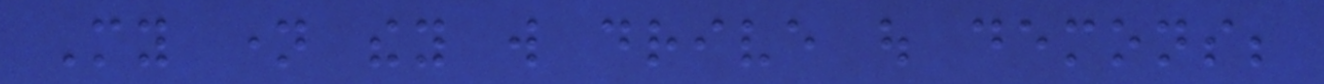My name they will drive out demons;
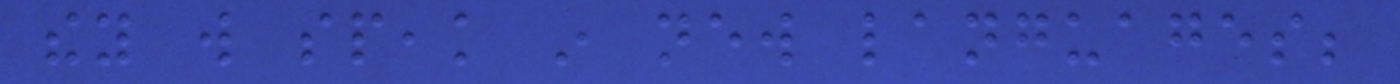they will speak in new languages;
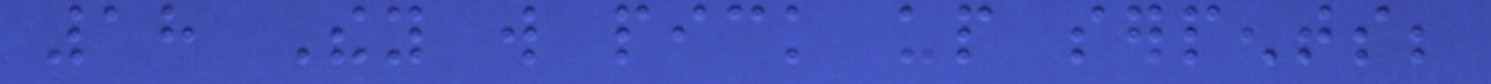18 They will pick up serpents;
